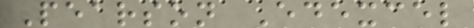Pearson Edexcel
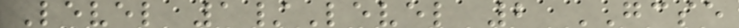Level 1/Level 2 GCSE
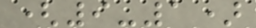(9-1)
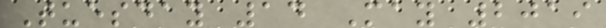Tuesday 14 May 2019
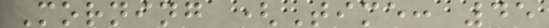Morning (Time: 45
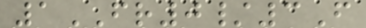1FR0/3F
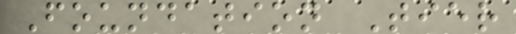Foundation Tier
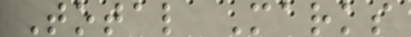Total Marks
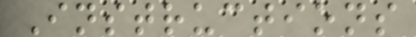Instructions
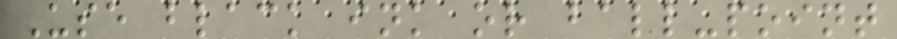Use black ink or ball-point
